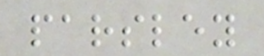parsley
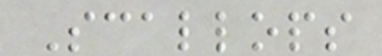Scallops
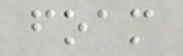foam
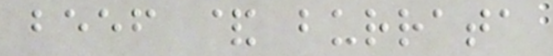beef & burrata
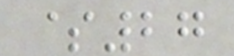$27
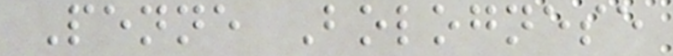Penne Bolognese
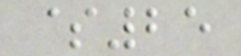$25
